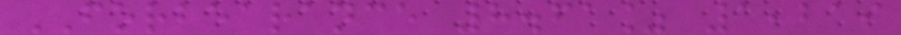FORBEARANCE 8.61% 1,219
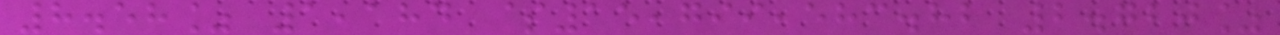8.58% 1,184 $15,799,583.82 2.720%
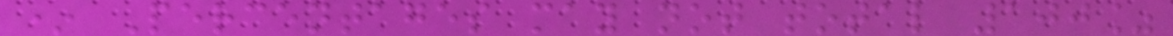* Percentages may not total 100%
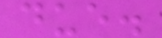due.
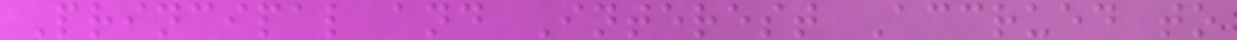Principal and Interest Accrued to
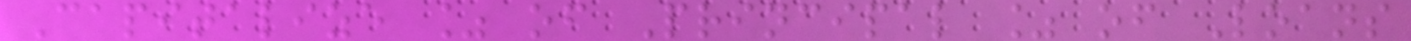Capitalize % of Principal % of Loans
